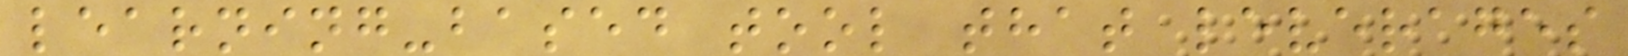learning-based tool that leverages
